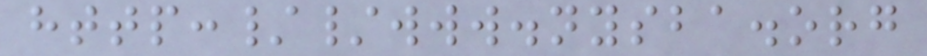http://www.nysba.org
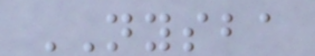NYSBA
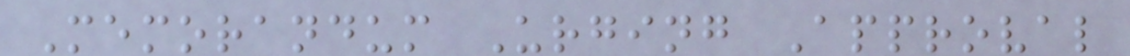Memorandum Urging Approval
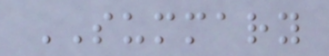SUMMARY
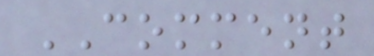COMMENT
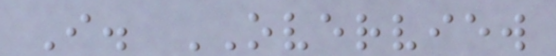I. OVERVIEW
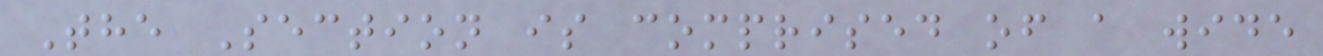The Section is comprised of a wide
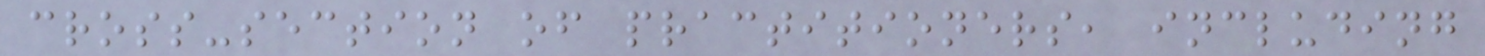cross-section of practitioners, including
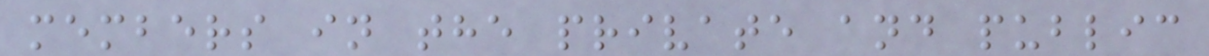members in the private and public
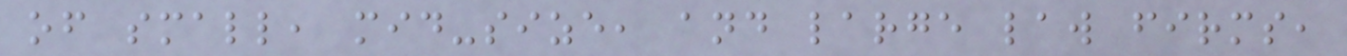of small, mid-size, and large law firms,
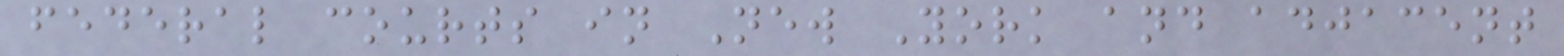federal courts in New York and adjacent
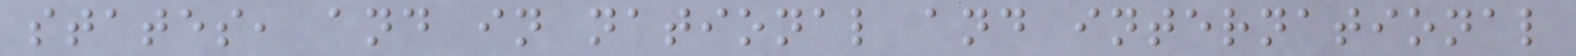states, and in national and international
